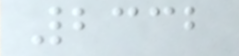2332
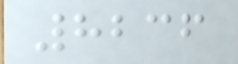8236
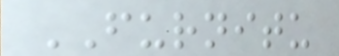FURNITU
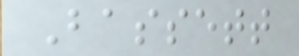Bassett
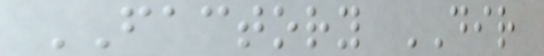FACTORY DIR
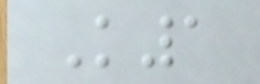K1
